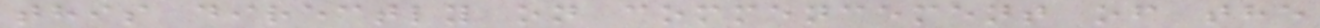this directly on commencement of the
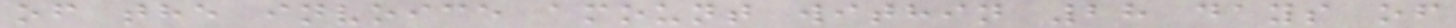of the invoice amount within 28 days of
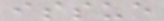issue
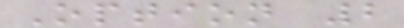Option 2
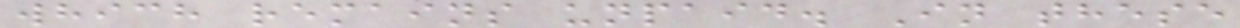which remains unpaid. In these
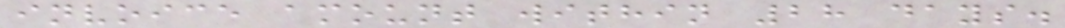invoice amount within 28 days.
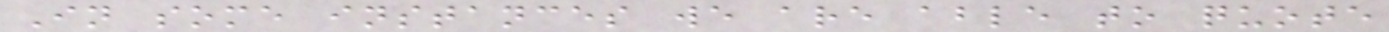In some instances we are able to quote
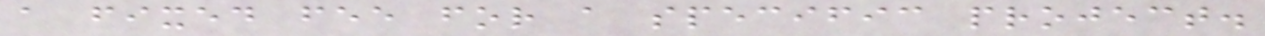a fixed fee for a specific project.
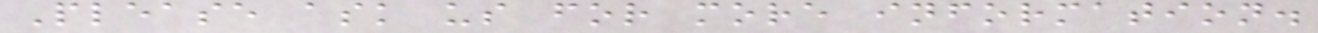Please ask us for more information.
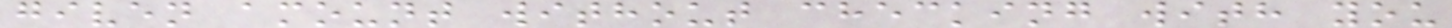given amount without checking with you
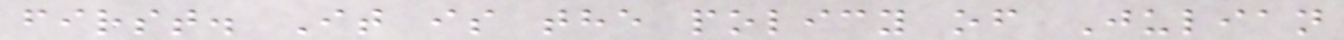first. It is the policy of Julian
